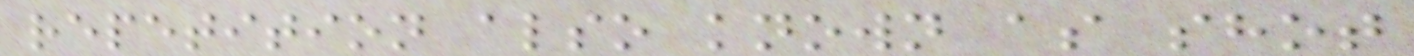repetition also known as shot
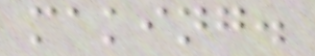making.
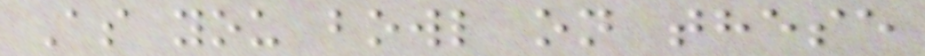As you bowl on these
